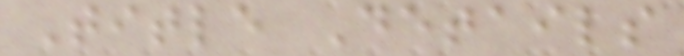Title Details
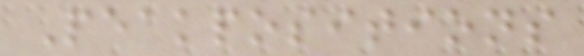Peakpositions
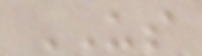US
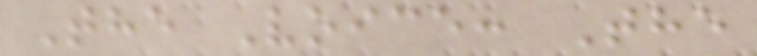The Voice: The
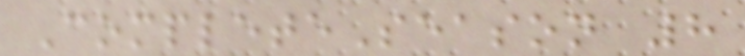CompleteSeason 8
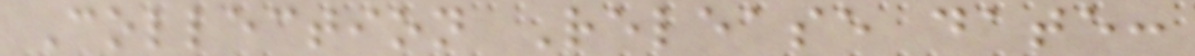Collection Release date:
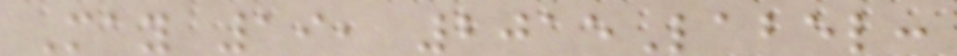May 19, 2015Label:
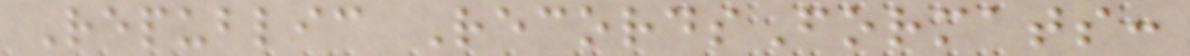Republic RecordsFormats:
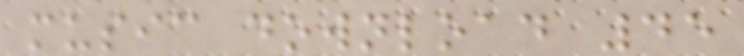music download 45
